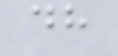dh
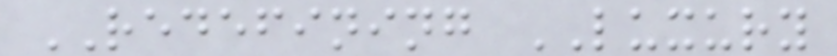REDEFINING LUXURY
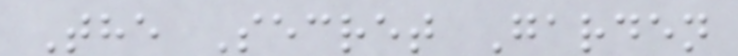The Secret Garden
